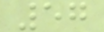57
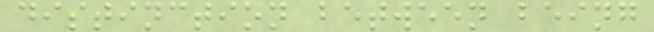distinction between being
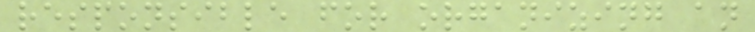responsible for organizing an
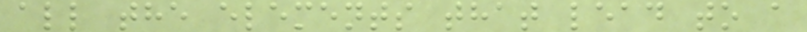all the elements that lead to a
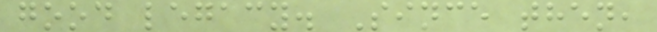good legacy. Since then,
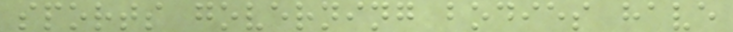sports governing bodies have
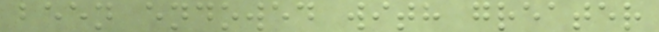been endowed with greater
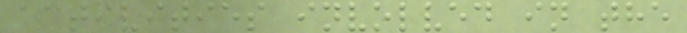activities involved in the
